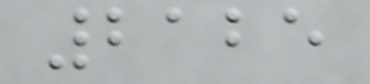2125
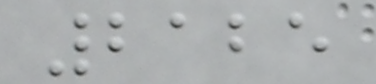2125
